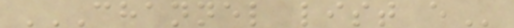CHANNEL LIST E
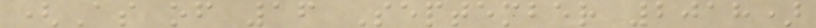(As of 16 September 2018)
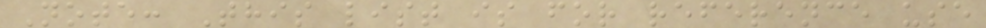Note: This list is for reference use
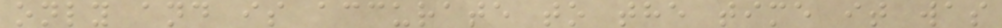only and is accurate to the time it was
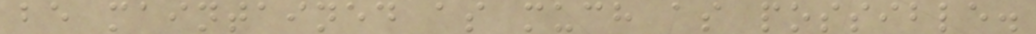be maintained as much as possible.
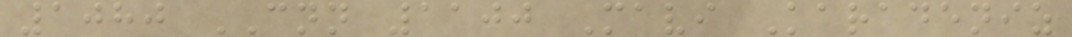1080 CNN 1100 Mavi Karadeniz
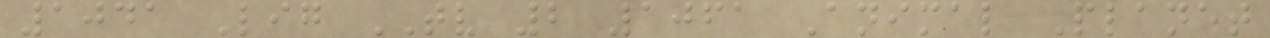1041 Lig TV 2 1061 Animal Planet
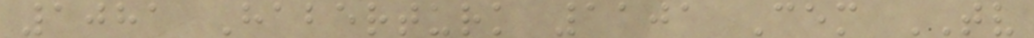1081 Haberturk 1101 Cem TV
